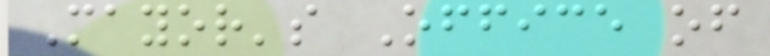Mayor's Office of
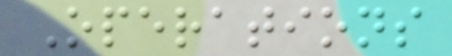Operations
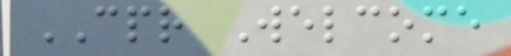CPR Welcome
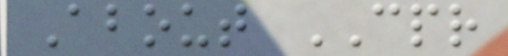About CPR
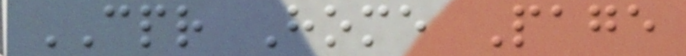CPR Home Page
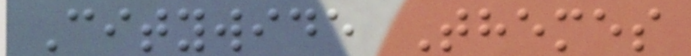Citywide Themes
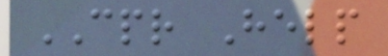CPR Help
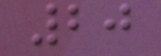20
